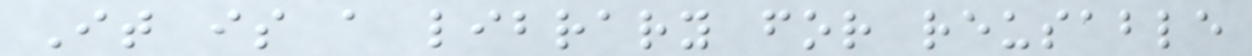It is a library for reusable
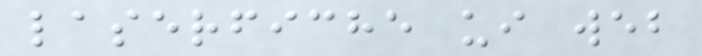laserfiche ui web
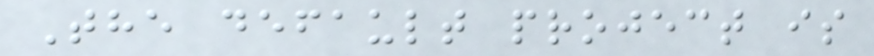The default project is
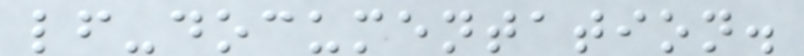lf-documentation.
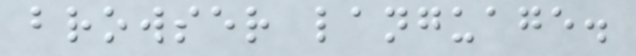browser language.
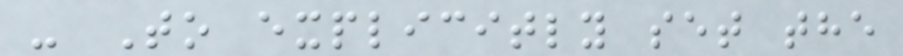- To explicitly set the
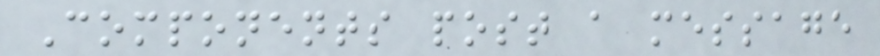Components post a message
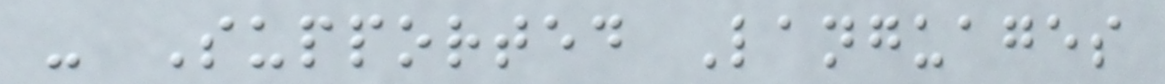- Supported Languages
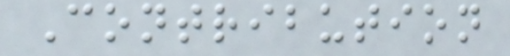Contribution
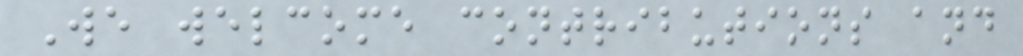We welcome contributions and
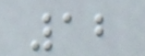12
